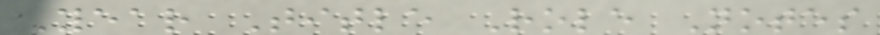Year Title Role Notes
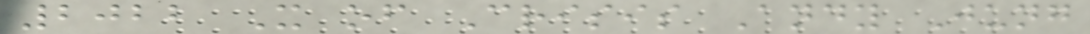2022 X of Crisis Andy Jung
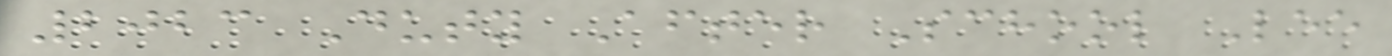2023 Duty After School Lee
